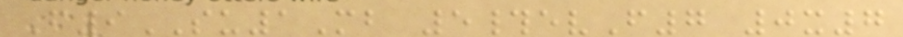F9SU1Mb 5#evF7 0x7
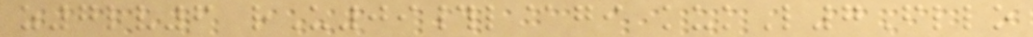z7lv6 rU09#l@gi kukL7Fllo
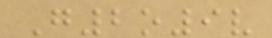G2o9v
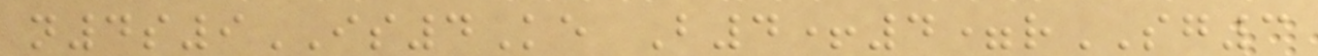n4s9IS4Ke B4+4=rSG3
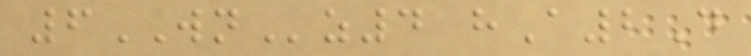6WNz4 hA2D
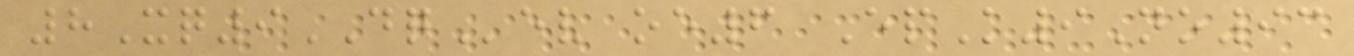8Xq9DQev oe6 EpK9No93
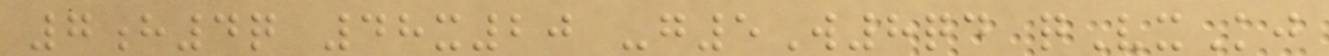7h4q 48x20 -g5W8qd qVxKj
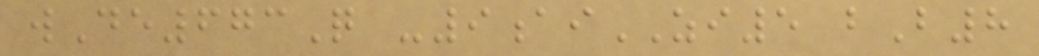wDe673Q -9aiZI5 bB8
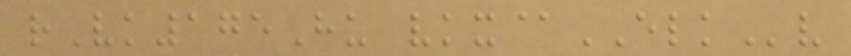rVk175Hu vkx@ELKv
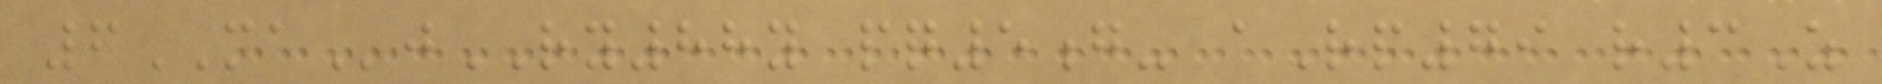6MAjRY88y pq5g- aRp79 r3Z
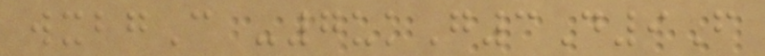wxbgC -7ukG3D9F
